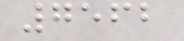7562
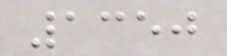1350
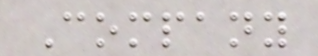Company
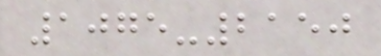1075-2150
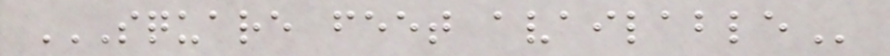SQUARE FEET AVAILABLE
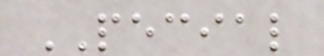PECIAL
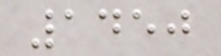1450
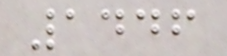1446
